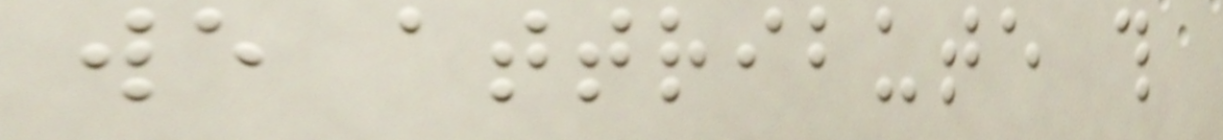we attribute this
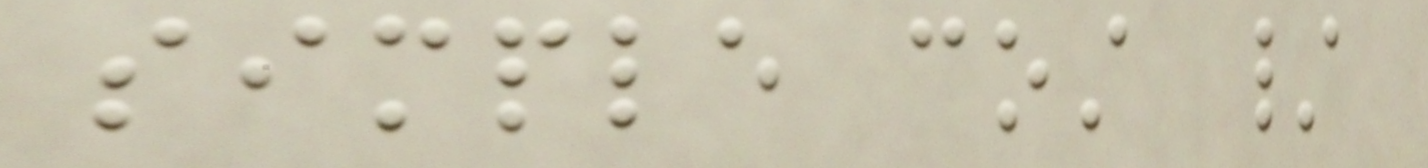simple cost /
